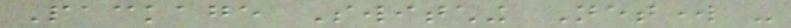Package Switching Network -
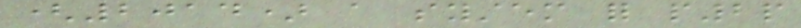(2014) a system for p2p
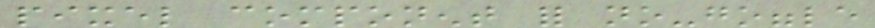pixel component for no-goggle
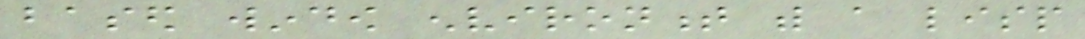based window environment with a lisp
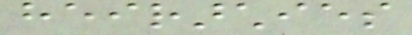heirarchies
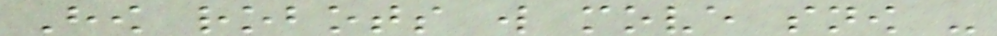How robots will move snow -
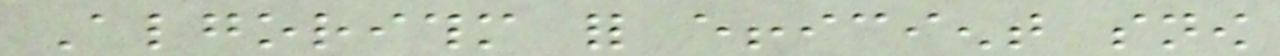Algorithm for efficient snow
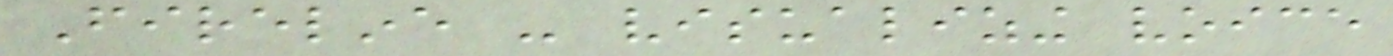Fireline - visualizing voice
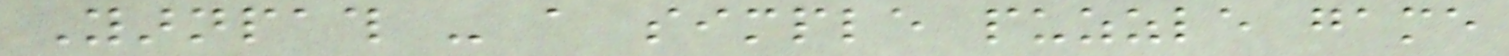Yarnpath - a simple puzzle game
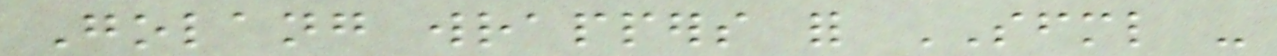Golang wrappers for SFML -
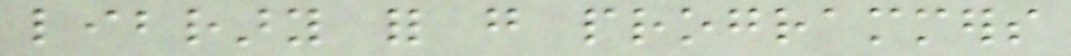library for go programmers
